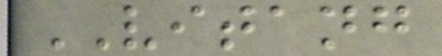VITANG
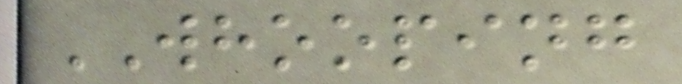WHOOPING
